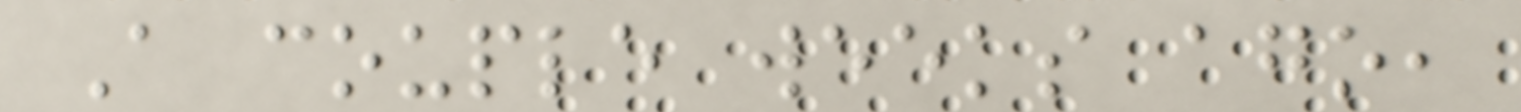A couple weeks ago,
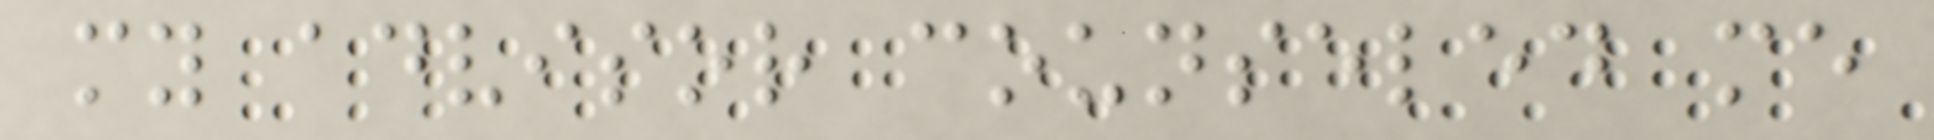my advisor counseled me
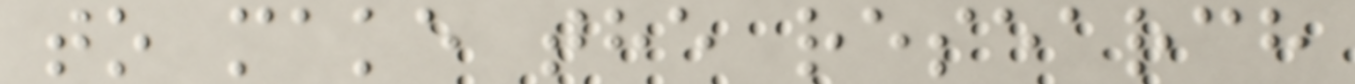to make the research
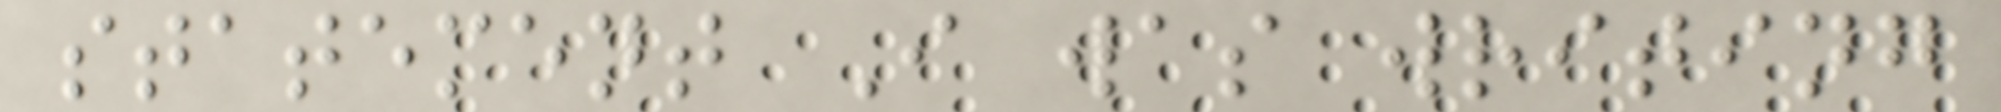statement I was writing
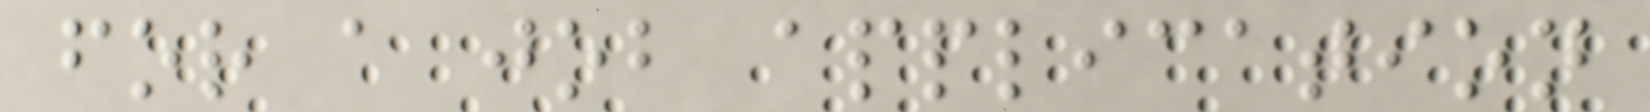for a job application
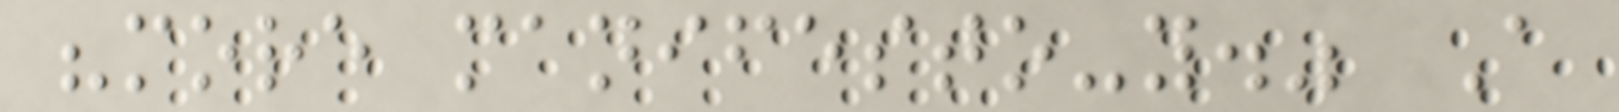"more manifesto-y." A
